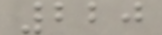220
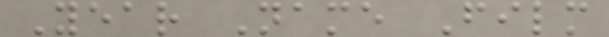Year Name Film
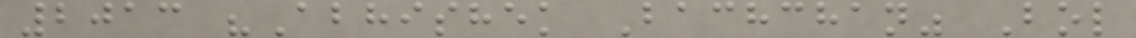2013 "Abhishek Bachchan" Bol
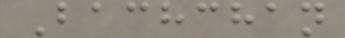Bachchan
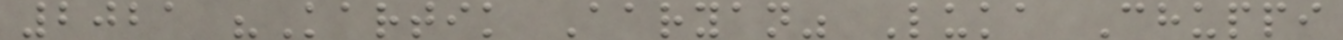2021 "Kartik Aaryan" Luka Chuppi
